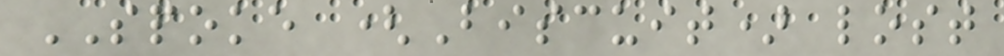SPOKE (Biscuit) lost
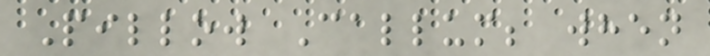Pillow Callum; when
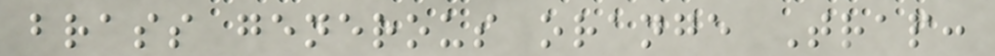brass generous orange Trap:
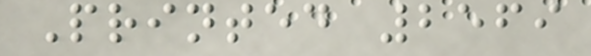Printed 2569
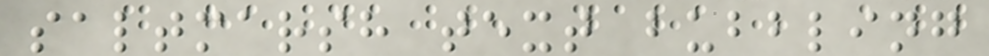saltmarsh text bubbling
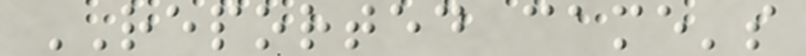REPORTED came's
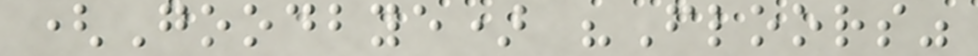(Goodbye) "Floors"
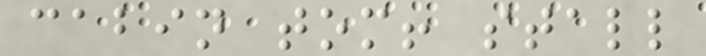cabin tom! stall
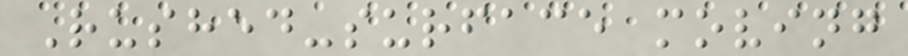Rushed-surface moving
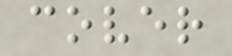cover
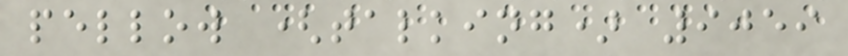pellow (talking) 9059
